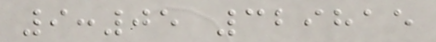9:05 329815
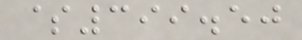$399.50
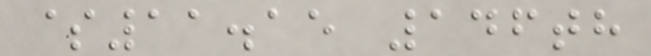$11.15 146th
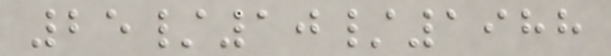25/10/1988
